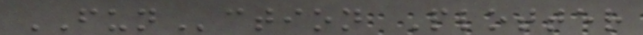FUNction Plotter
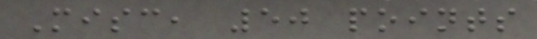Misc, 50 points
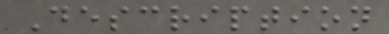Description
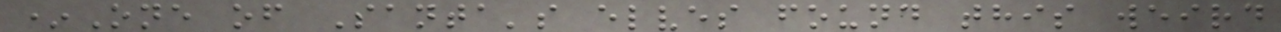*One of Santa's elves found this weird
